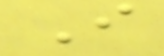I
